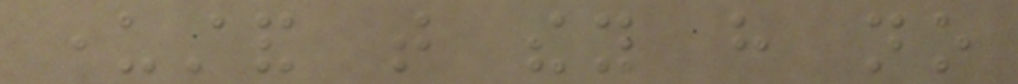understand that they have no
